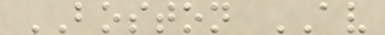BOSTON AV
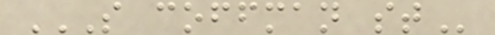S COFFMAN ST
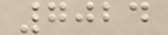7024
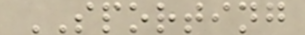SPORTING
